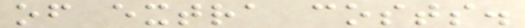of extra costs.
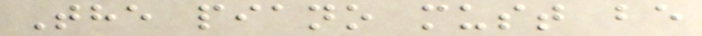The piano must be
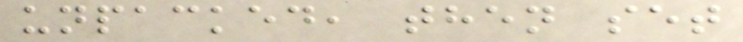unpacked, then set
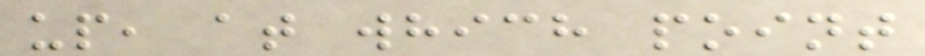up, at which point
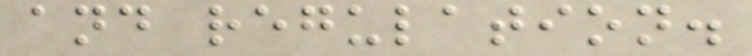and regulation.
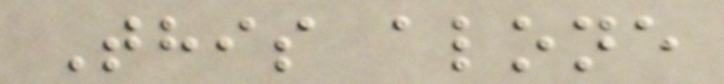This alone
